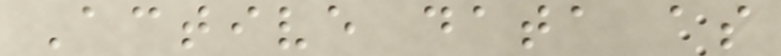Active data as
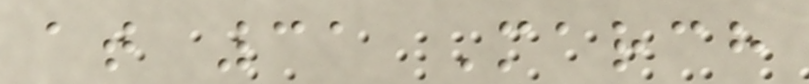at 31 March
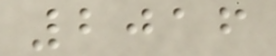2016
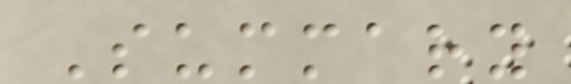Summary
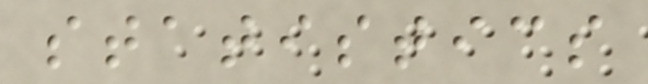statistics
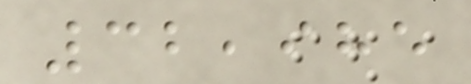32,985
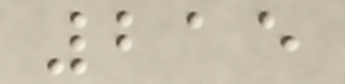215
